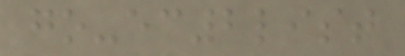go-ec2list
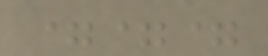===
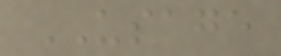USAGE
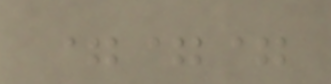===
